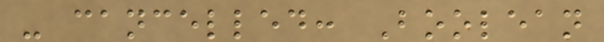- cancelled: Boolean
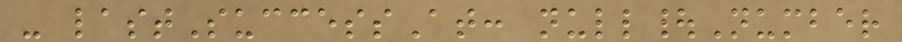- lastSuccessAt: null|Number
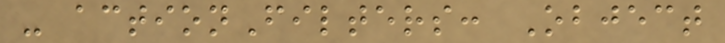- actionFilters: Object
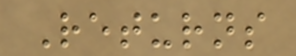Returns
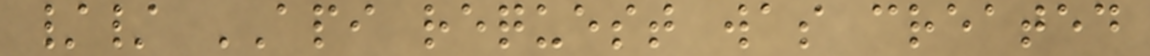// API request was created
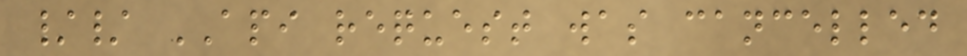// API request was cancelled
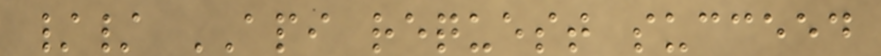// API request succeed
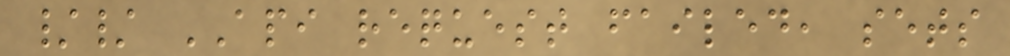// API request failed, sets
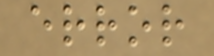error
